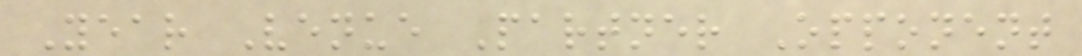Year Venue Partner Opponent
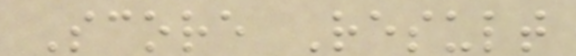Score Result
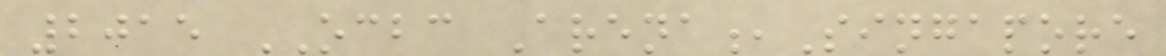2015 OCBC Arena,Singapore
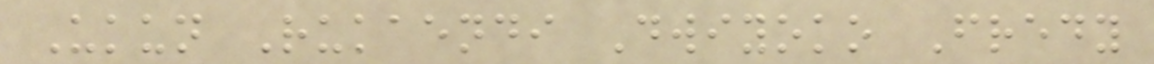Ukun Rukaendi Dwiyoko Fredy
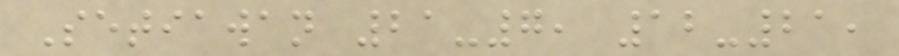Setiawan 21-7, 12-21,
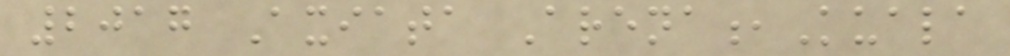2017 Axiata Arena,Kuala
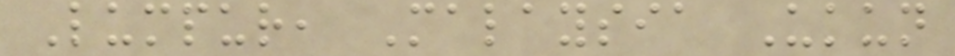Lumpur, Malaysia Ukun
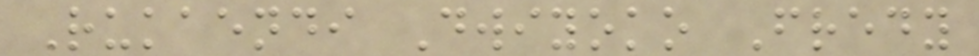Rukaendi Dwiyoko Fredy
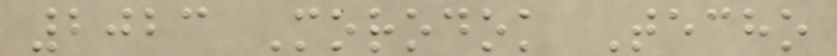2023 Morodok Techo
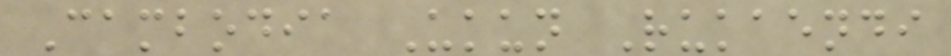Cambodia Ukun Rukaendi
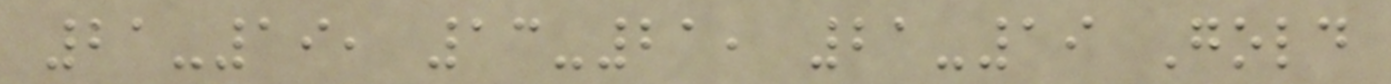21-19, 13-21, 21-19 Gold
